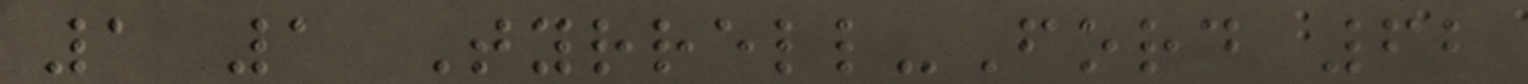1 1 Tyrrell-Ford 62
